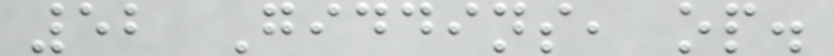52 Giddins, op.
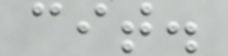cit.
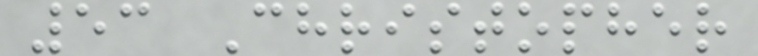53 Christopher
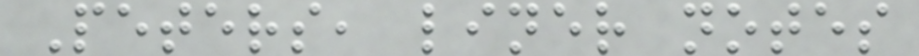Peters, liner notes
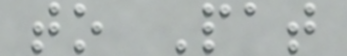to Pat
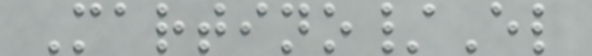Martino/El
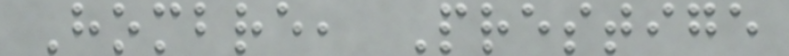Hombre, Prestige
